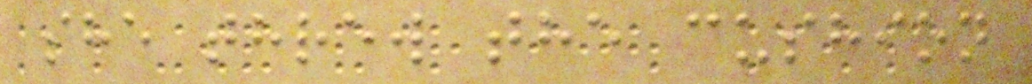she threw the cushion
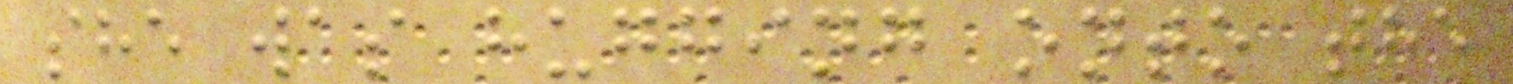she was hugging onto the
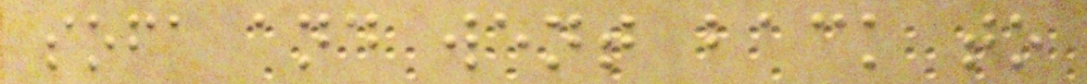sofa and went back to
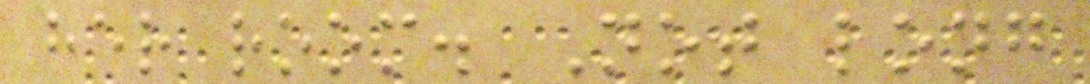her room. Not long
